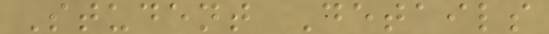Student Details
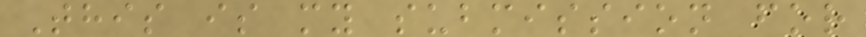This is my submission for
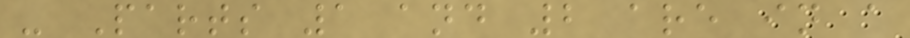- Parts 1 and 2 are in a
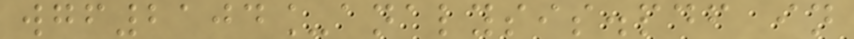wgf2104_analysis.pdf in
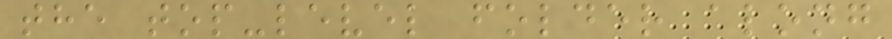the top-level folder along
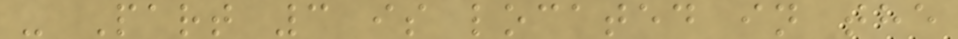- Part 3 is located in the
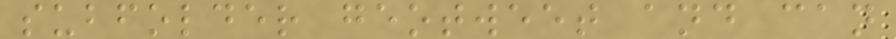subfolder geotweet and can
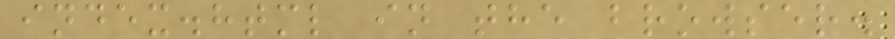index.html in the browser.
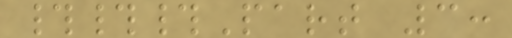###Part 3:
